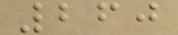260
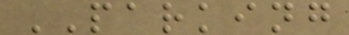PARKING
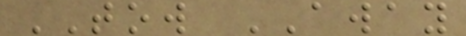TOW AWAY
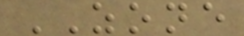ZONE
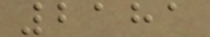2181
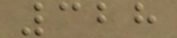328
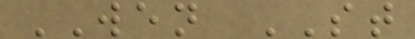WEN ST
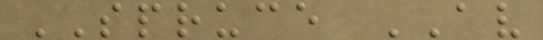SPRUCE AV
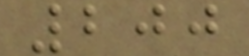200
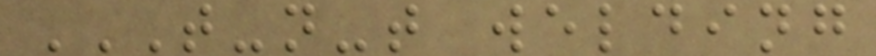T-N-T WELDING
